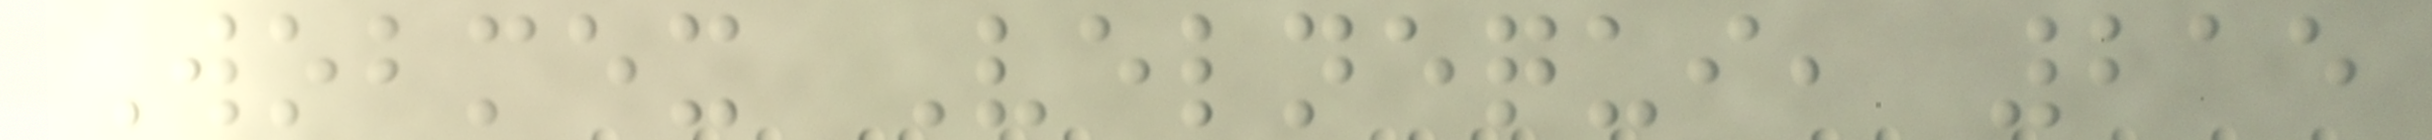Wobmex Velnequi, 215
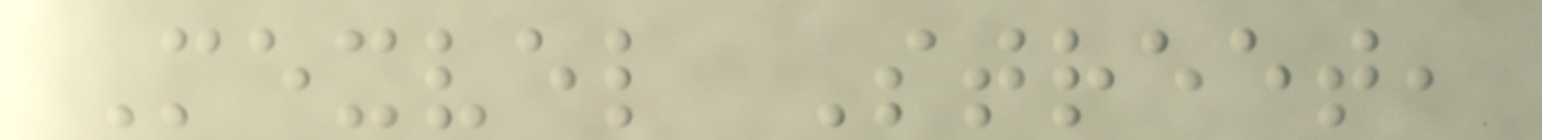Mexvel Street,
